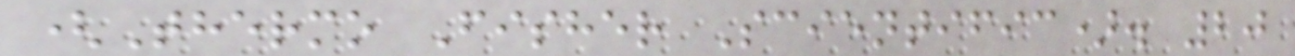(Thermo Fisher Scientific). 20
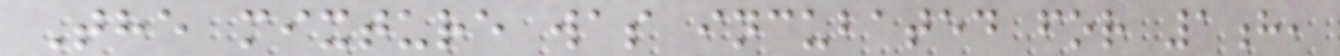The mixture was incubated for 1h,
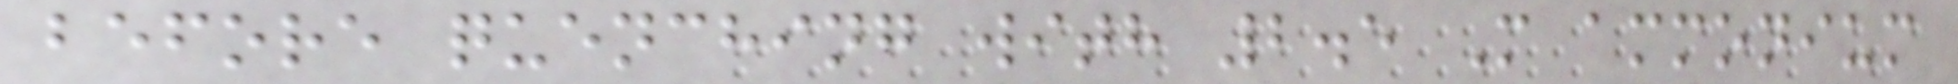before quenching with 2.5 M ammonium
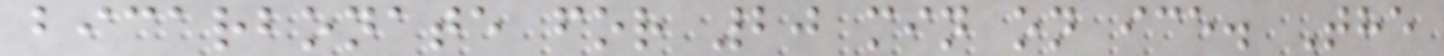bicarbonate for 20 min on ice. The
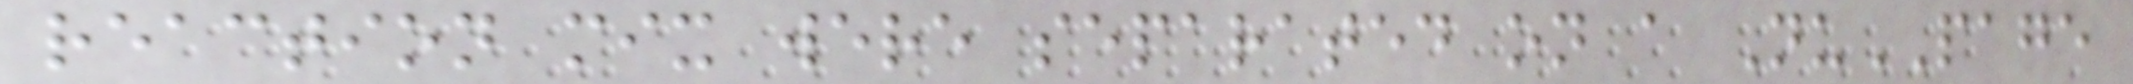reaction mix were separated on a NuPAGE
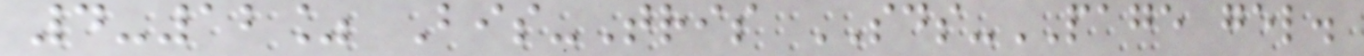4-12% Bis-Tris SDS-PAGE gel.
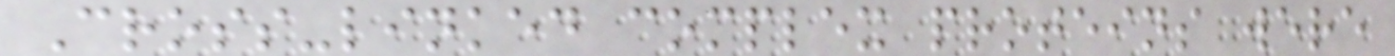Cross-linked complex proteins were
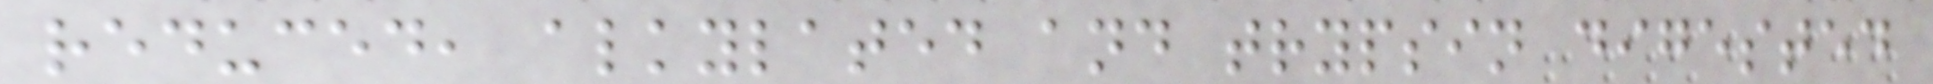reduced, alkylated and trypsin digested
